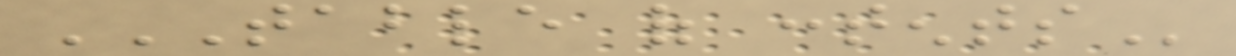TABLE OF CONTENTS
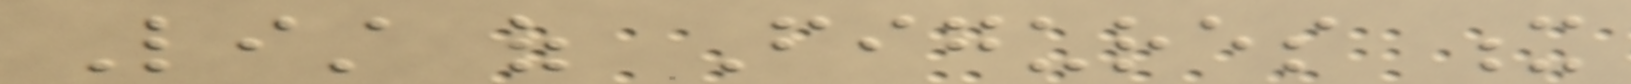List of Figures x
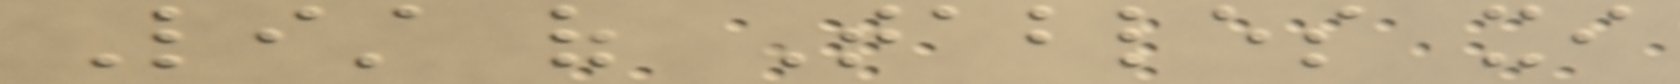List of Tables xi
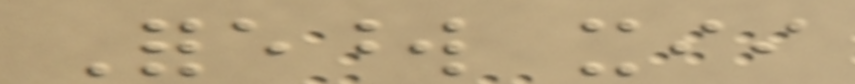Foreword xii
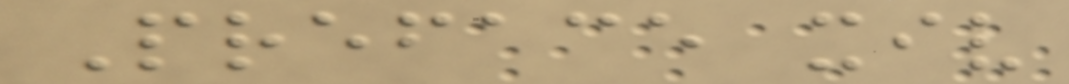Preface xiv
